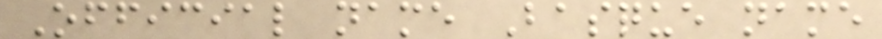Official name Basque name
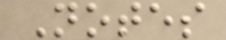Notes
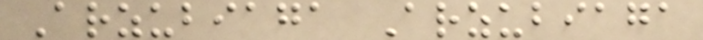Arzubiaga Arzubiaga
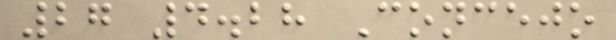27 4.28 Concejo
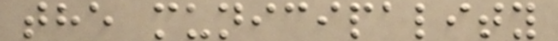the municipality
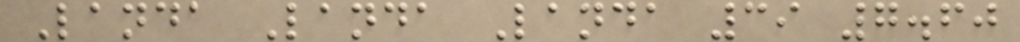Landa Landa Landa 39 7.60
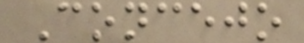Concejo
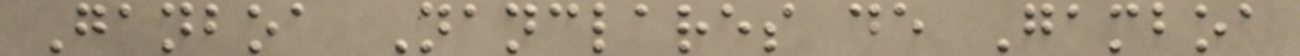Ganboa Nanclares de Gamboa
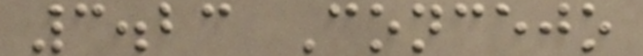3.23 Concejo
